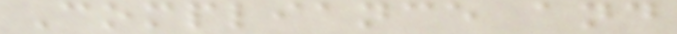Compliance and
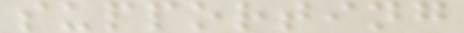supporting
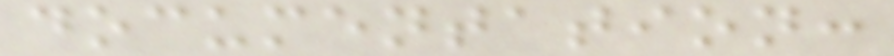documentation:
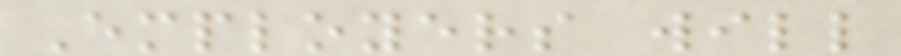Employers will
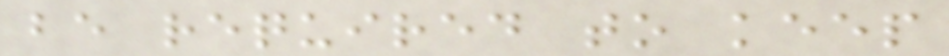be required to keep
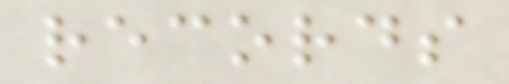records
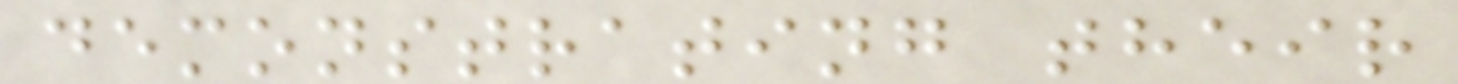demonstrating their
